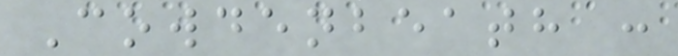Cowdenbeath :
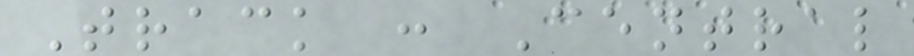Track : Central
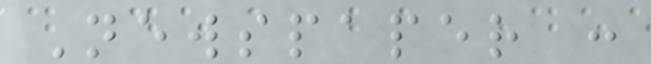Newspaper :
